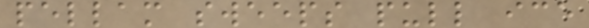pellam sweeps pull ice
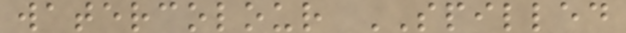watercolour SPILLED
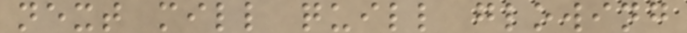next mill quill glowing
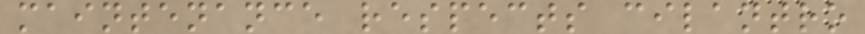maintenance respects cilantro
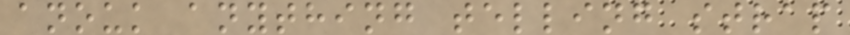anouk anything telling strap
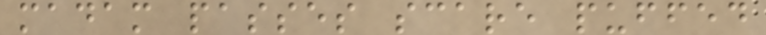madam passes scare puffed
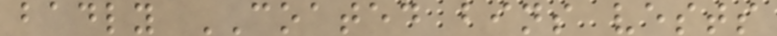badly COATED bins vests
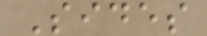Sides
